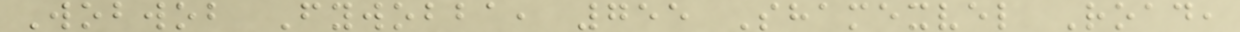Wobwob Fywobba, 755 Shamexvel Road,
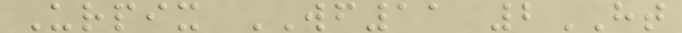Urpix WF11 2HT
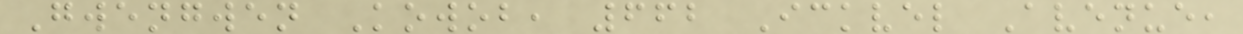Gwengwen Kowob, 662 Ickvel Avenue,
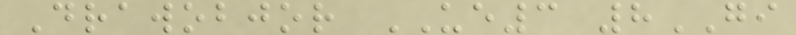Drawobjor UE3 8GI
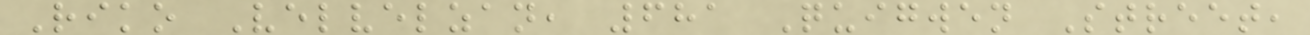Riko Velvelzan, 681 Quigwen Street,
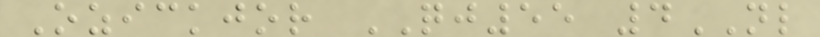Ozickjor QJ55 4NL
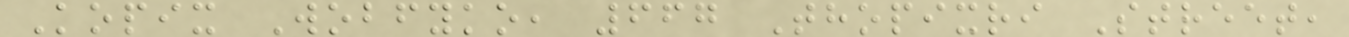Kopix Wobfyko, 667 Thopixri Street,
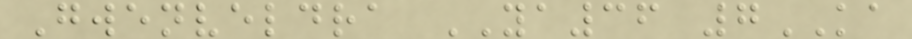Gwenveldra YA36 7KA
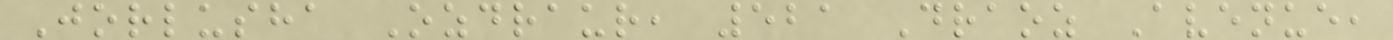Jorlusha Ozdraur, 521 Draoz Avenue,
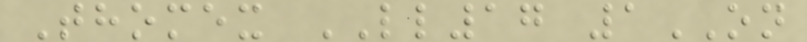Thomex LL17 1ON
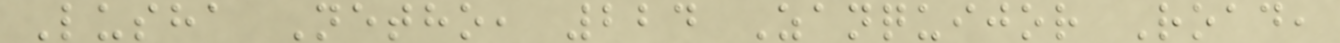Lusha Netho, 224 Zanquijor Road,
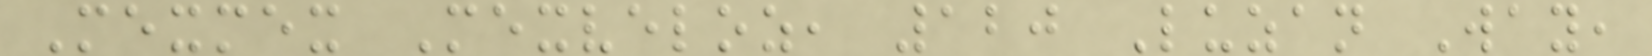Mexmex Mexveloz, 120 Luzan Way,
